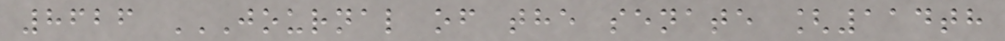8626 JOURNAL OF THE SENATE [114TH
